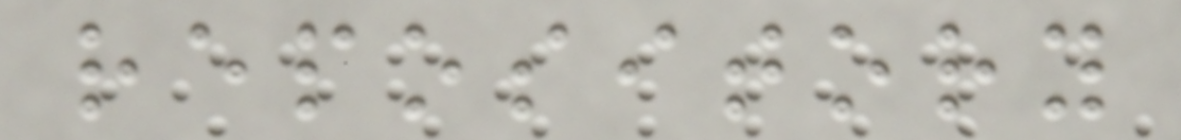repository
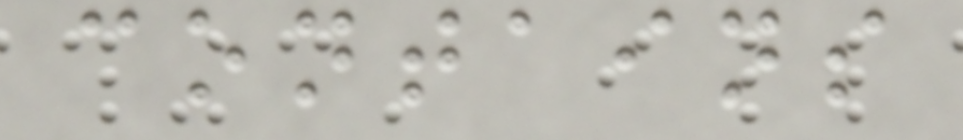contains
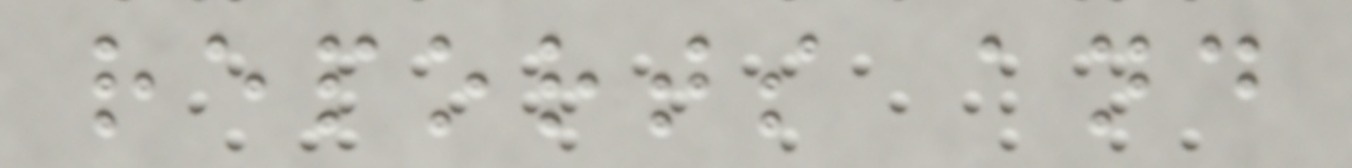reports and
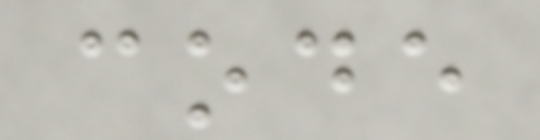code
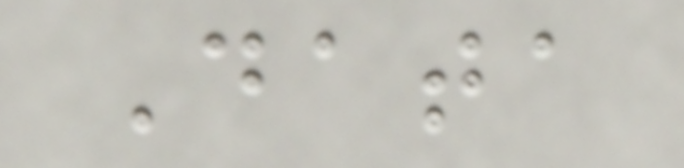Data
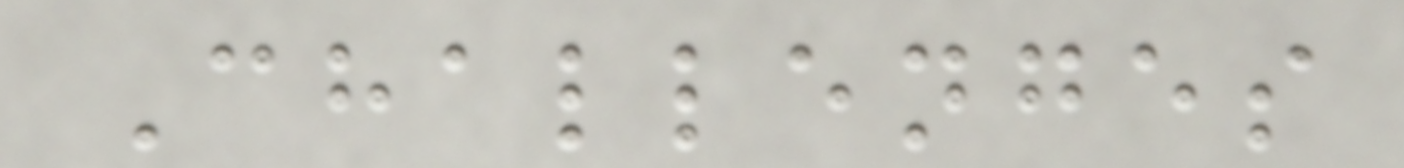Challenges
